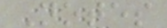Notes
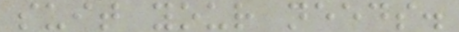suit your needs.
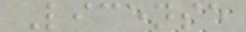License
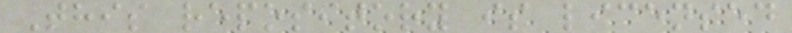This repository is licensed
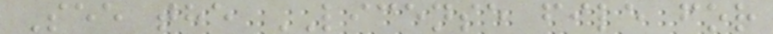See the LICENSE file for
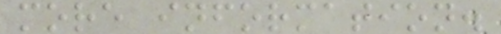more information.
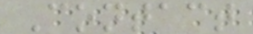Contact
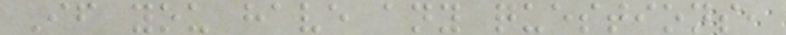If you have any questions,
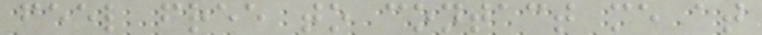feel free to contact me at
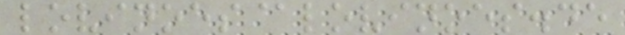lovinoes@lovinoes.de
